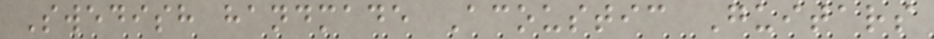Swedish handmade Acoustic Guitars
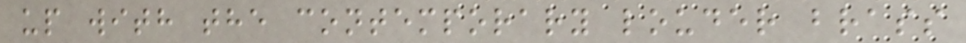up with the contemporary louder brass
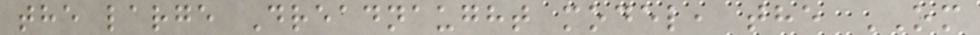the large Dreadnaught model, the OM
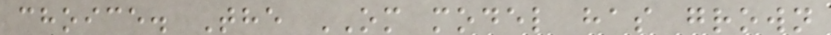choice. The OM model has grown
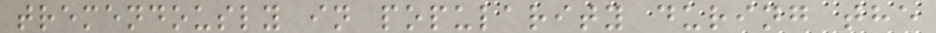tremendously in popularity during the
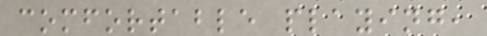comfortable playing,
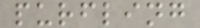purfling
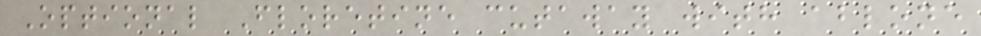Optional Floretine cutaway with ablone
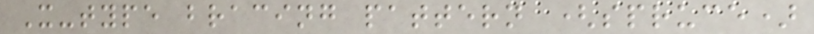X-type bracing pattern (spruce)
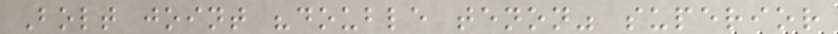Bolt joint "double tenon" superior
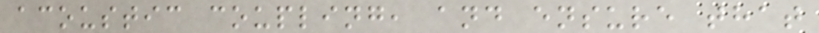acoustic coupling, and ensure that
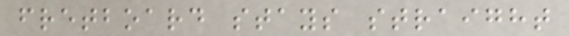fretboard stays straight
